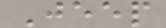Jeep
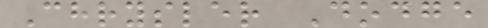Chrysler Dodge
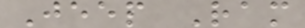Jeep Ram
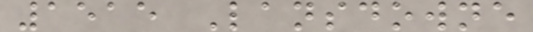1515 Lansdowne
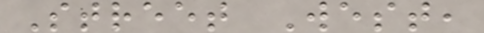Street West,
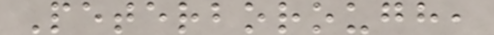Peterborough,
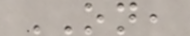ON,
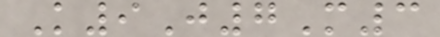K9J7M3
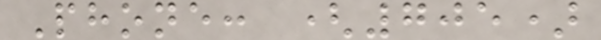Phone: (705)
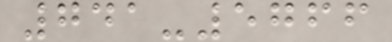741-5766
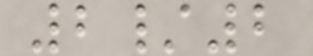2/2
